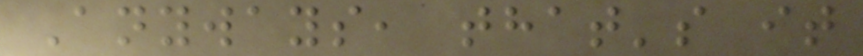Anyways, that's it
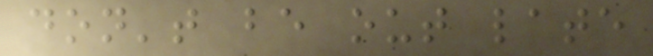don't be out late
